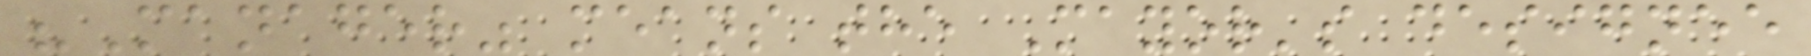"Manager" means the Mayor's designee
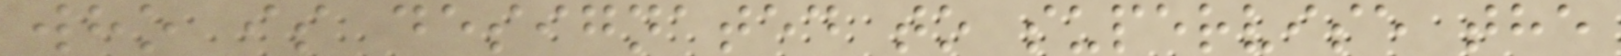who is designated to supervise the
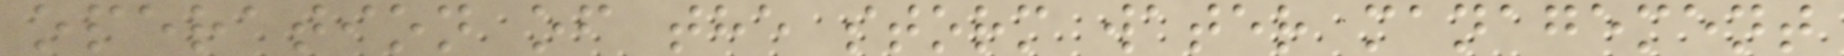operation of the storm water management
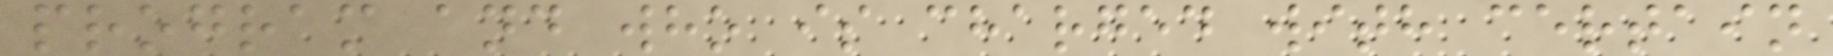program and who is charged with certain
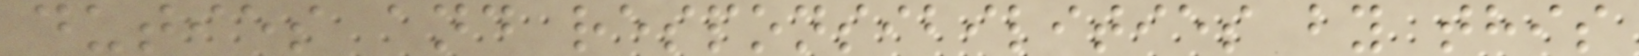duties and responsibilities by this
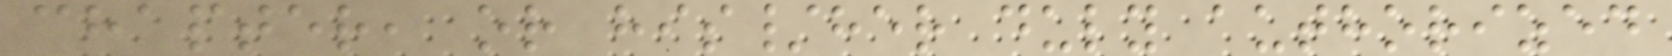chapter, or his/her duly authorized
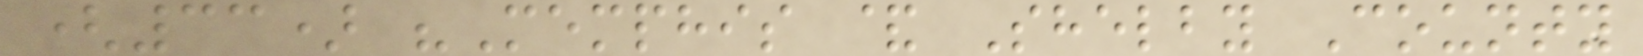(33) "Memphis & Shelby County
